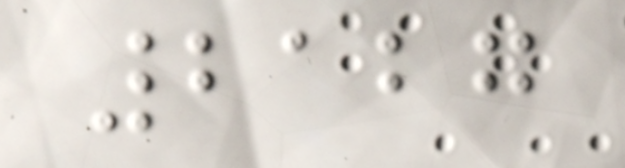2127
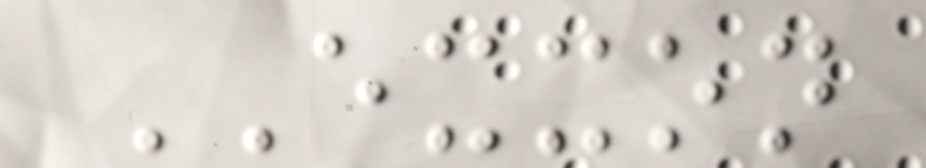EXXON
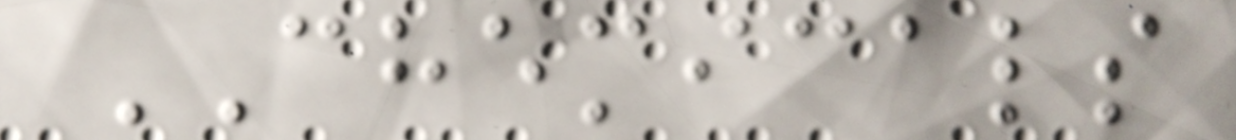CHEMICALS
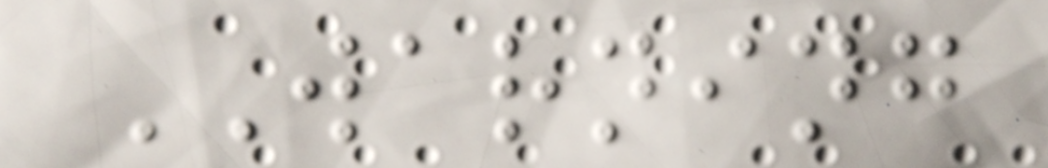WARNING
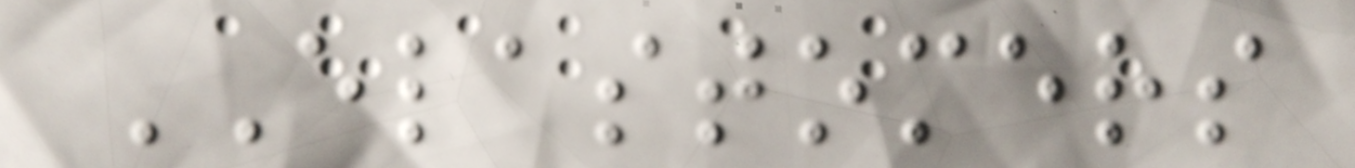ELASTOMERS
